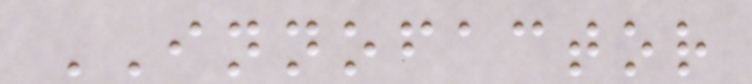INNOFACTOR
